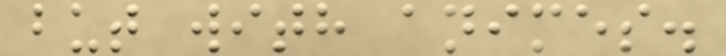but with animes.
